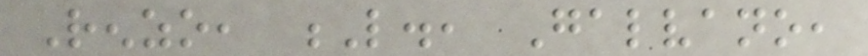Renzo, L., Galvano,
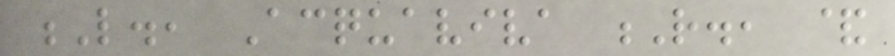L., Acquaviva R., &
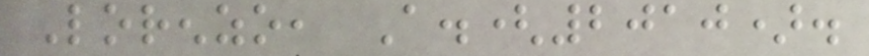Lorenzo, A.(2010).
